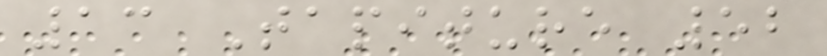13 Tapiture 52
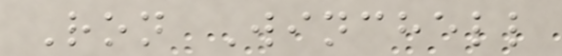Ron Winchell
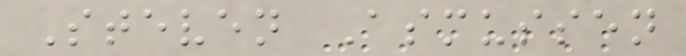Steven Asmussen
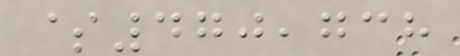$470,738
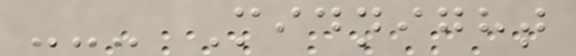--- Midnight
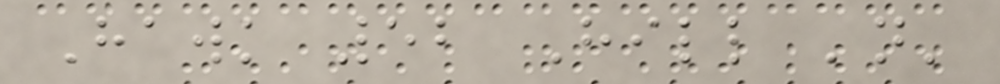Hawk 52 Hill 'n'
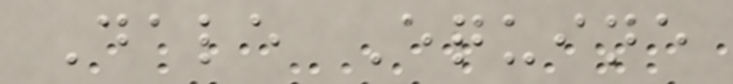Dale Equine
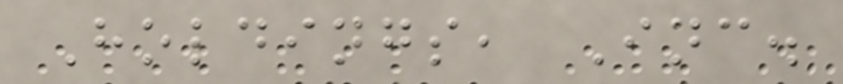Holdings, Inc.
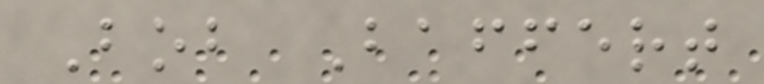Bob Baffert
